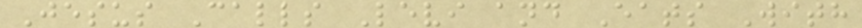Jesus Calls Levi and Eats With
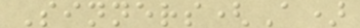Sinners(A)
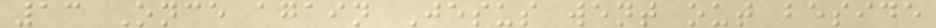13 Once again Jesus went out beside
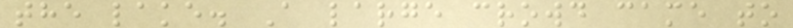the lake. A large crowd came to
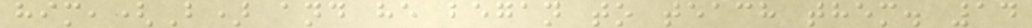him,(B) and he began to teach them. 14
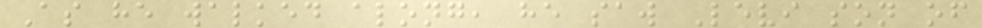As he walked along, he saw Levi son of
